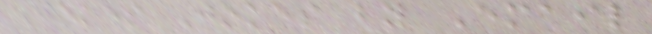Jokes Jokes by Email
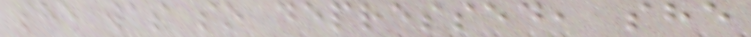she was so depressed, she
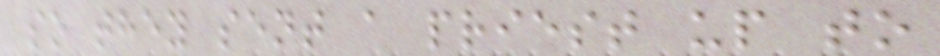so they sent a priest up to
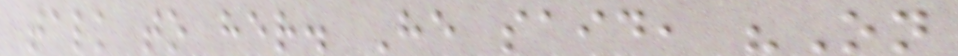talk to her. He said, "On
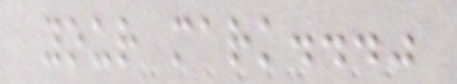your mark..."
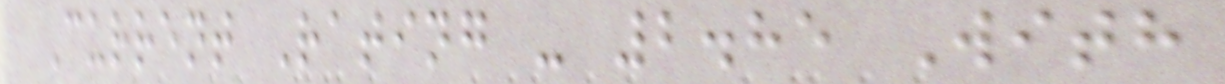Current Rating - 2.85 With
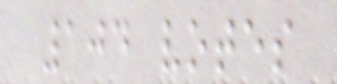104 votes
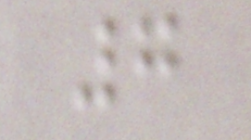7
